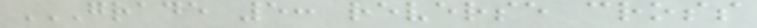GRADE 5: REVERSE CROSS
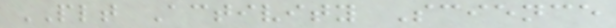PLT Activity Science
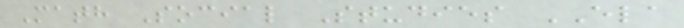Math Social Studies ELA
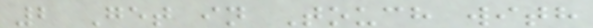2 Get in Touch with
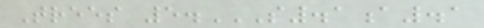Trees 5.S.1A.1
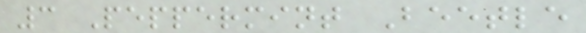3 Peppermint Beetle
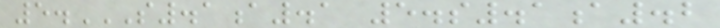5.S.1A.1 5.S.1A.2
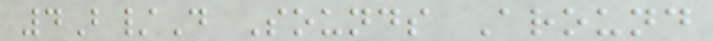4B/D Sounds Around
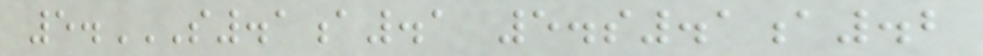5.S.1A.1 5.S.1A.2
